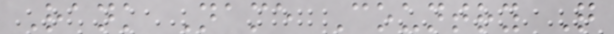Rank Name Country Q
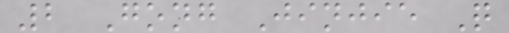2 Gong Jinjie Q
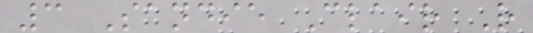3 Sandie Clair R
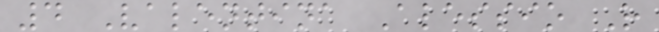4 Valentina Alessio R
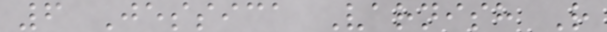6 Jessica Varnish R
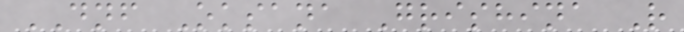DNF Oksana Grishina R
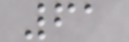61
